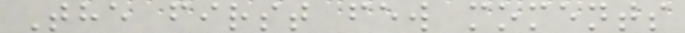The first few moments
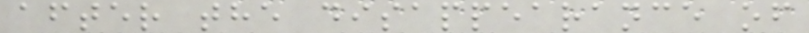after the disappearance of
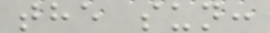the sun:
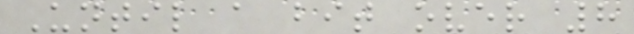Until a bit over 8
